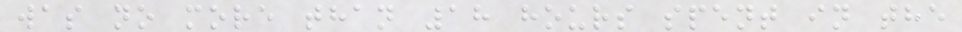was no more than 18 hours spent in the
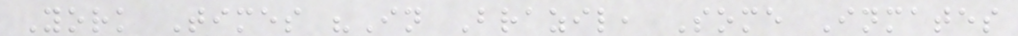York Times "In Brazil, Some Inmates
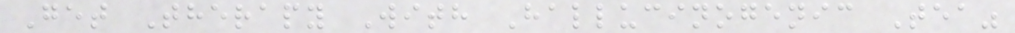Get Therapy With Hallucinogenic Tea"
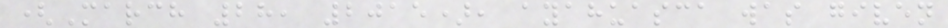(March 28, 2015), ayahuasca was given
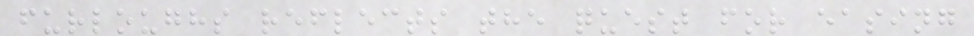furloughs reflects the quest for easing
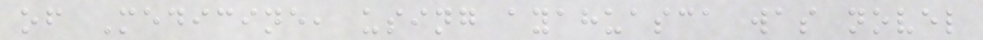of Medicine, using ayahuasca was novel
